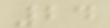24
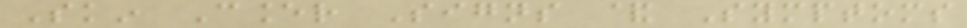Skin Cancer Signs & Symptoms
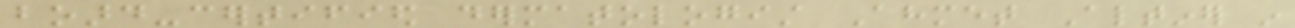board-certified dermatologist Ahmet Altiner in
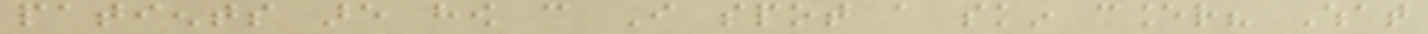patients are how can I spot a skin cancer? What
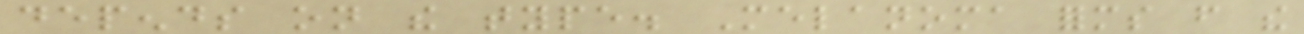depends on the type. Melanoma forms from the
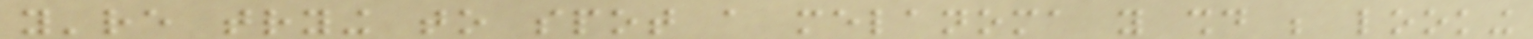you're trying to spot a melanoma you should be looking
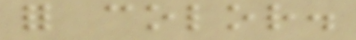for color.
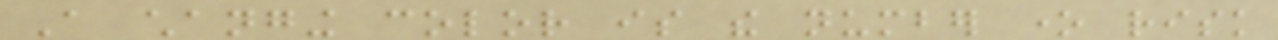A changing color is the number one risk
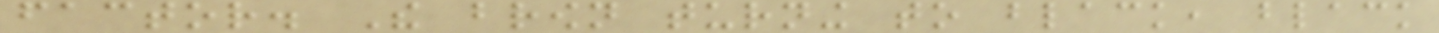factor. The brown turning to black, black
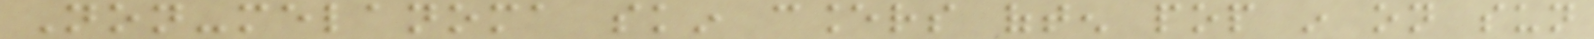Non-melanoma skin cancers often pop in on sun
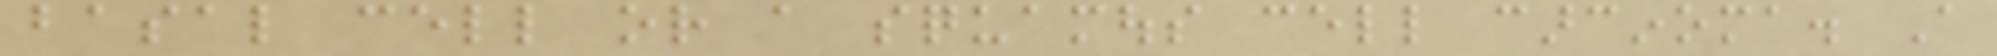basal cell or a squamous cell carcinoma. A
